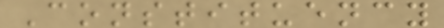Constituency
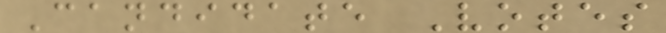Candidate Votes
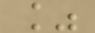%
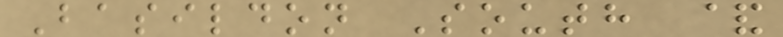Basildon South &
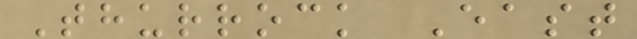Thurrock East
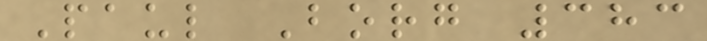Paul Borg 383
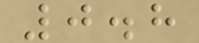0.8
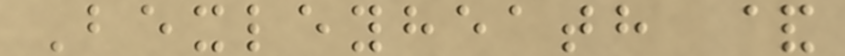Bexleyheath &
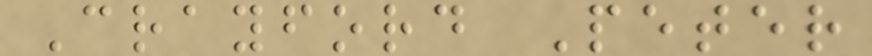Crayford Peter
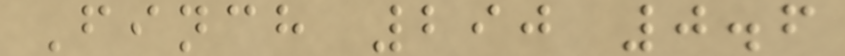Finch 290 0.6
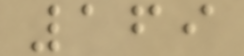169
